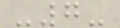-7-
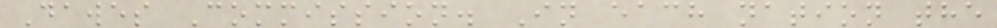Dawes Commission. In each nation the
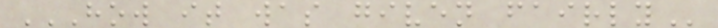HOW IT WAS GIVEN FAIRLY
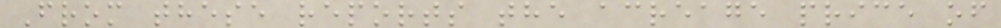From these reports the acreage price of
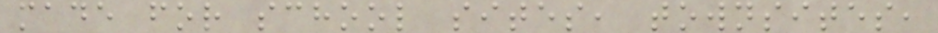made for school sites, townsites,
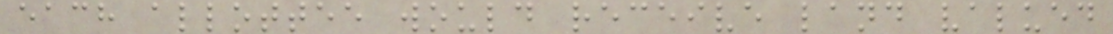each allottee would receive land valued
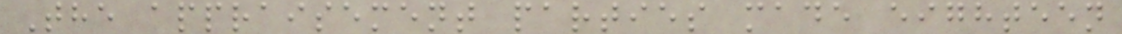The appraisement parties made eighteen
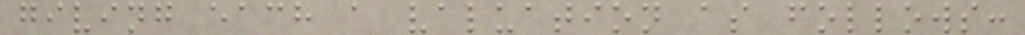giving each a valuation as follows:
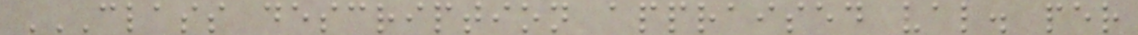CLASS DESCRIPTION APPRAISED VAL. PER
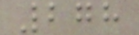278
